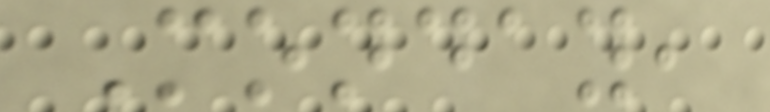Monday,
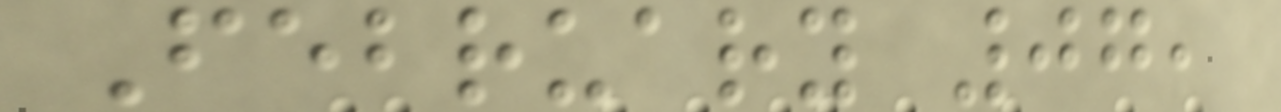February 07,
